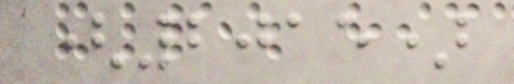(2015)
